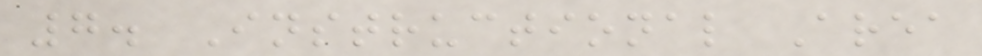7. Instructional Area
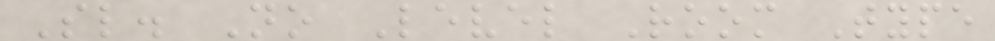Sl. No Level Room Type
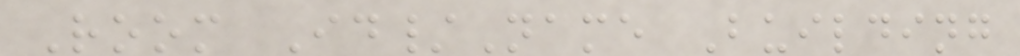Room Id/Name Building
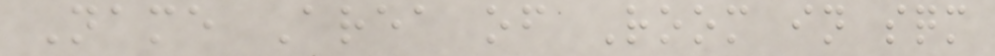Name Area of Room in sqm
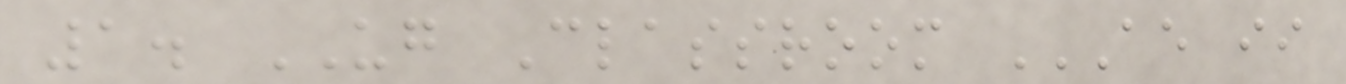1. UG Classroom AE II
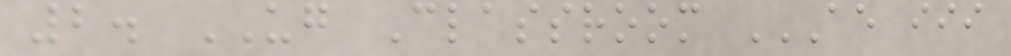2. UG Classroom AE III
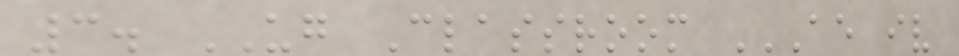3. UG Classroom AE IV
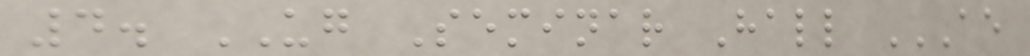4. UG Seminar Hall AE
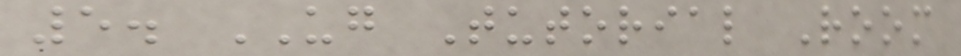5. UG Tutorial Room
